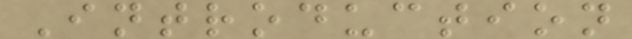Introduction
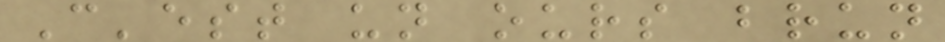C'est un ours brun
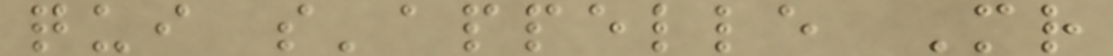qui s'appelle Mr
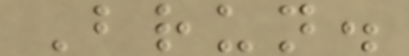Brun.
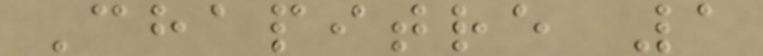Chapitre 1
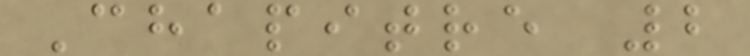Chapitre 2
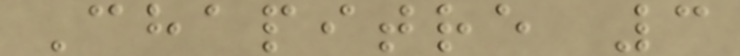Chapitre 3
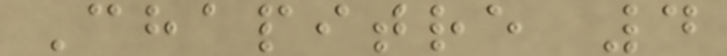Chapitre 4
